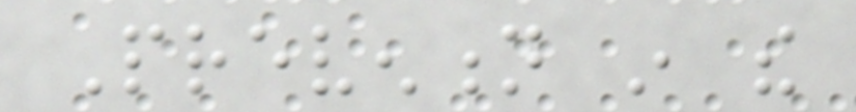Prevention in the
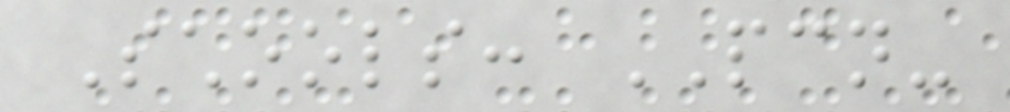Schools: PCN-
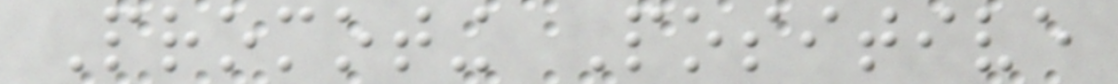Promoting Positive
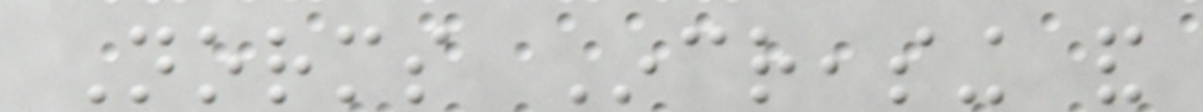Norms Increasing and
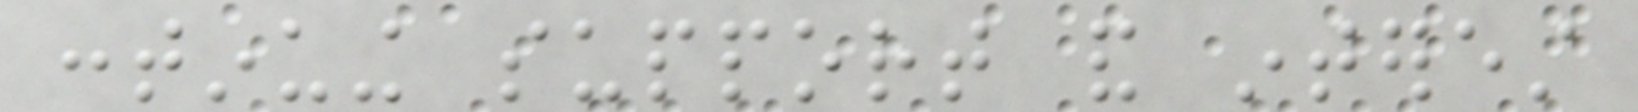continuing support and interest
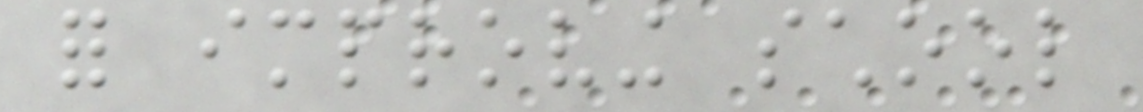for improving school
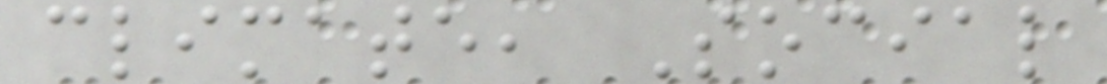climate, Social
